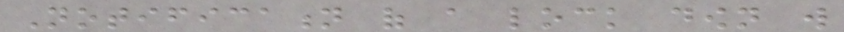Notification of a lock down will
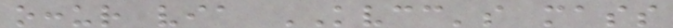occur via KVCC's mass
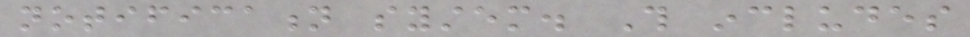notification system. This includes
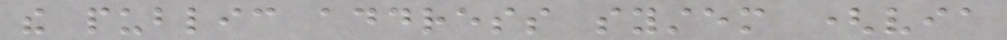the public address system (via
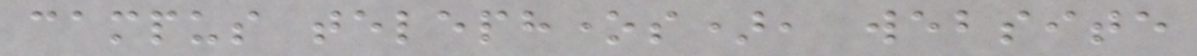campus telephones), website
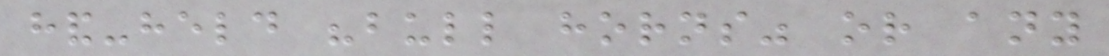hand-held "bull horns" or any
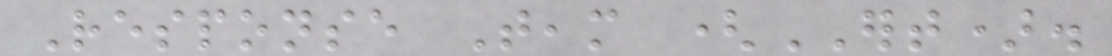Response Team (ERT).
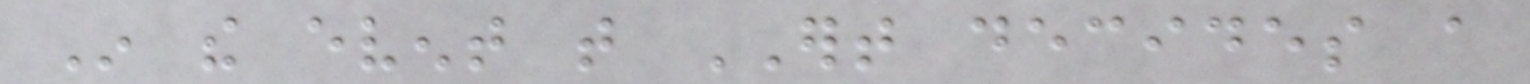In the event that ERT decides a
